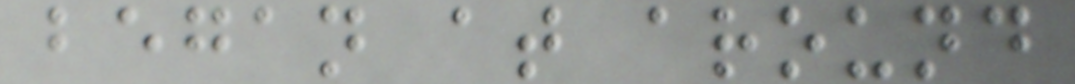began at around
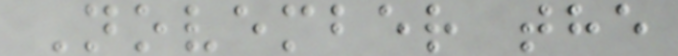November the
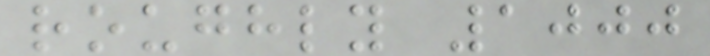roughly 1000
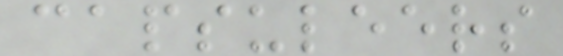capsuleers
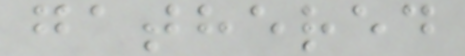gathered
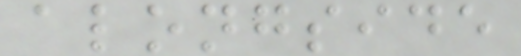alongside
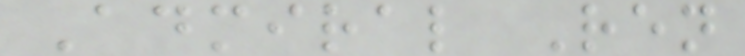Admiral Ren
